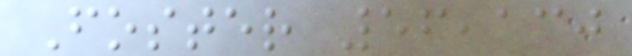Foster 56,130
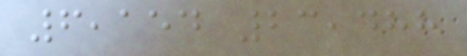6,154 23,488
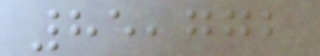85,772
